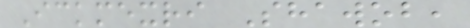Ickmexri Shawob,
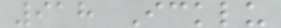918 Icklu
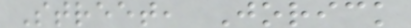Street, Jorick
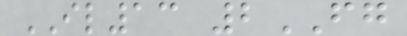IL13 2FG
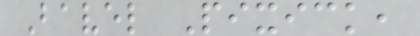Bavel Pixick,
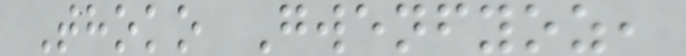Thoko Gwenfyoz,
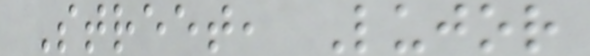Street, Lujor
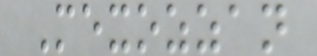Mexozzan
